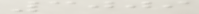3009
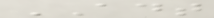ADT
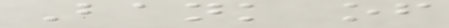Bank of
